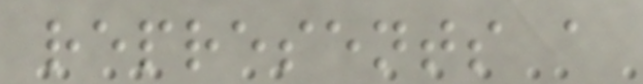represents a
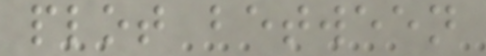plot between
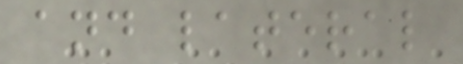and lateral
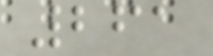261
